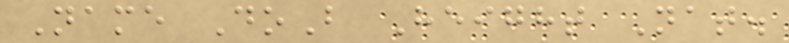Name DoB Height Nat.
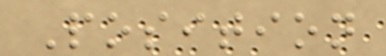Position
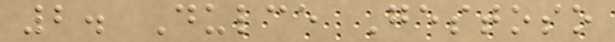2. Dulce Gestoso
